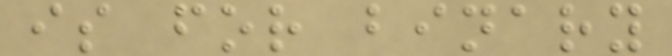is for binary
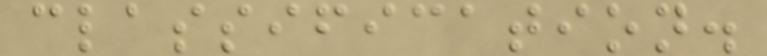classification.
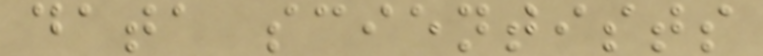data scientists
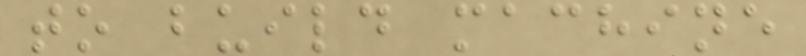to build machine
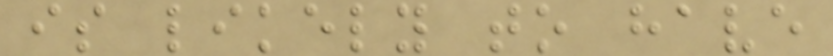is likely to have
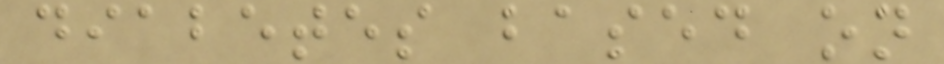diabetes based on
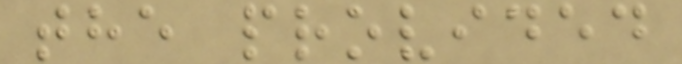the provided
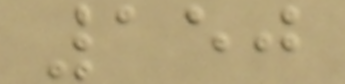150
